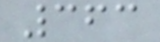363
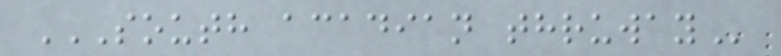SOUTH ACADIAN THRUWAY
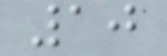10
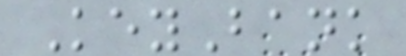KeyBank
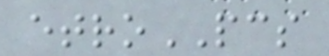etroPCS
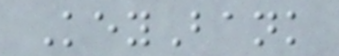KeyBank
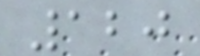120
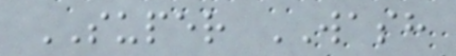SUPER WASH
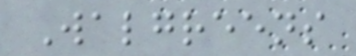Walgreens
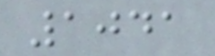1041
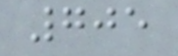705
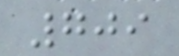709
